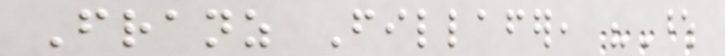Franz Fillafer, "Whose
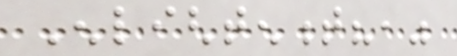Enlightenment?,"
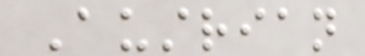Austrian
